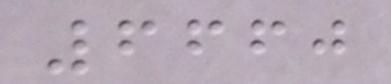6660
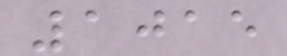1015
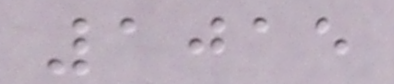1015
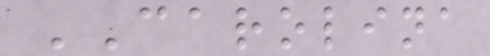CAROLINA
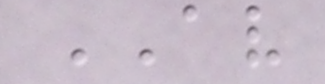AV
